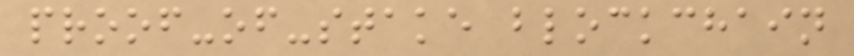proof-of-stake blockchain
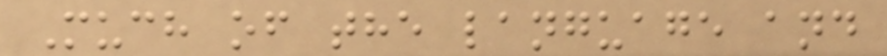Much of the language and
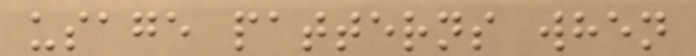usage patterns when
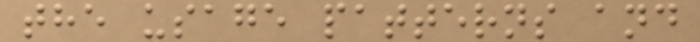the usage patterns and
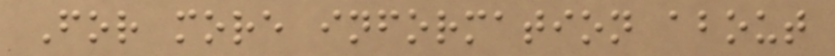For more information about
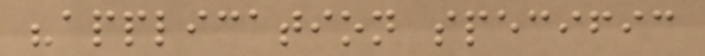"application specific
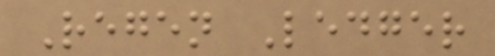Regen Ledger
